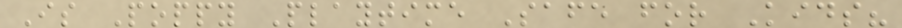Is Poppy Playtime Safe for Kids?
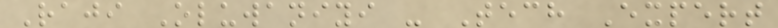Raji Oluwaniyi - Tech Expert
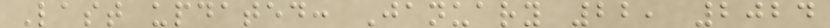Last updated: January 22, 2024
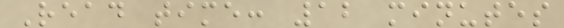Read time: 12 minutes
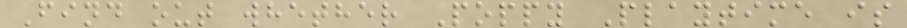Find out whether Poppy Playtime is
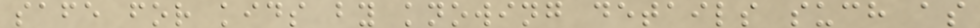safe for kids by knowing details such as
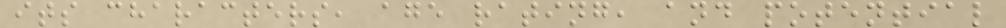its characters, age rating, and potential
